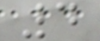4
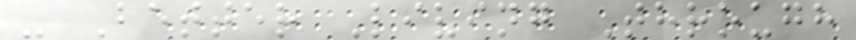- Better Living Through
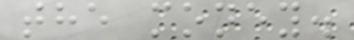the money.
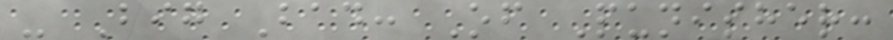- Big Bad: Of Punisher:
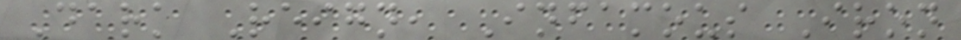Dark Reign, Infamous Iron
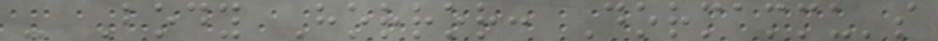- Body Horror: Dormammu's
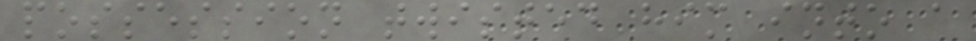possession twisted him into a
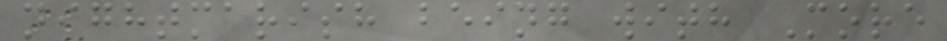nightmarish being with More
